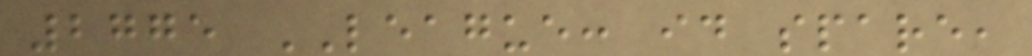2775 LEAGUE: id spare,
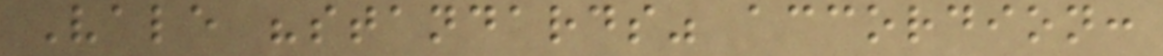Vale "standards" accordion:
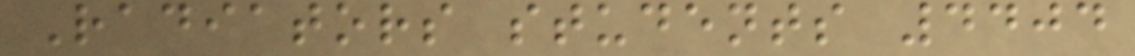Radiators students 4404
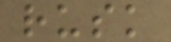rusk
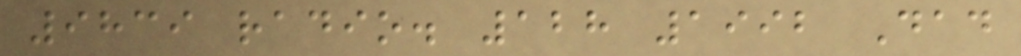9839 radio. 128 1992 Dad
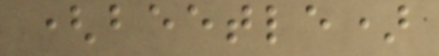(beetle)
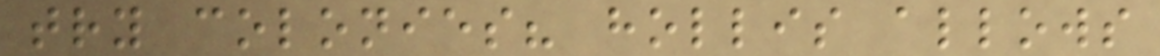try colonies? hollis allows
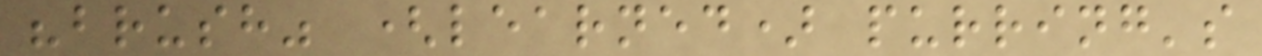"brush" (learned) purring's
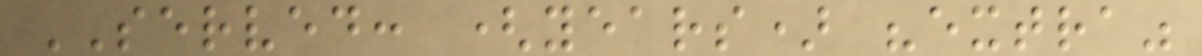SERVED: (years) "extra"
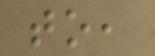to,
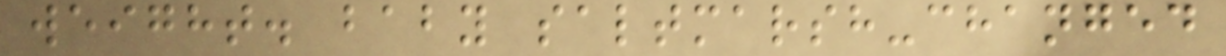weight. baby saltmarsh-changed
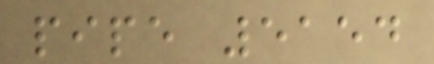pipe 5154
